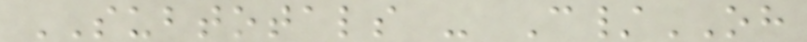SUBTOTALS - C/OH
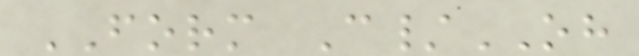FORM C/OH
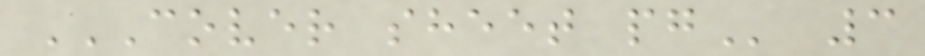COVER SHEET PG 3
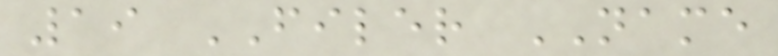19 FILER NAME
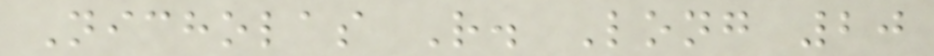Nicholas R. Long 20
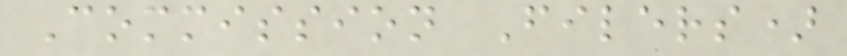Commission Filers)
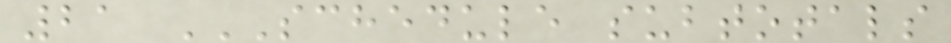21 SCHEDULE SUBTOTALS
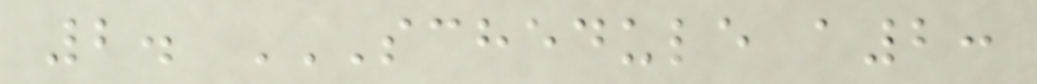2. SCHEDULE A2:
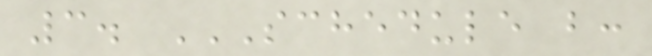3. SCHEDULE B:
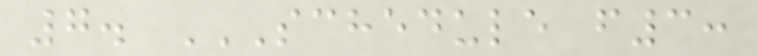7. SCHEDULE F3:
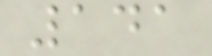141
